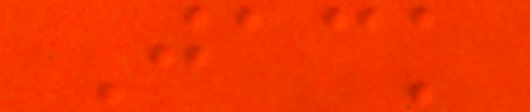Jack
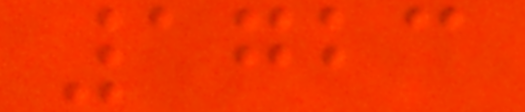1723
